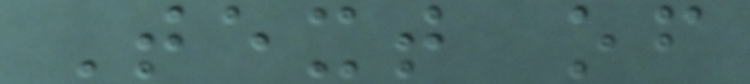Text of
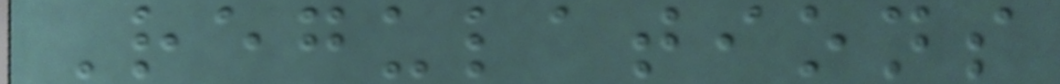Regulations
